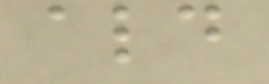ald
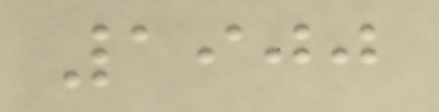1900
